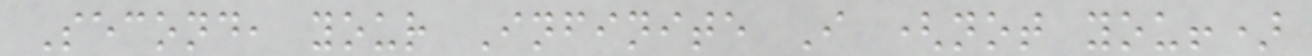Second, your Infinite I (not you!)
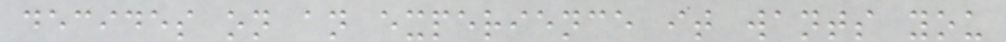decides on an experience it wants you
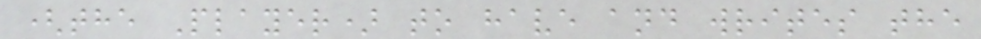(the Player) to have and writes the
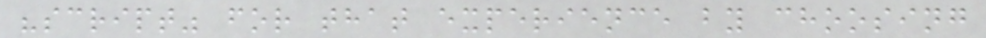"script" for that experience by choosing
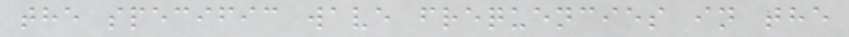the specific wave frequencies in the
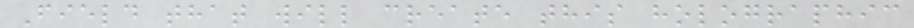Field that will create this holographic
